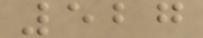527
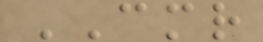CMR
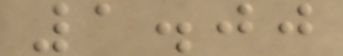1.00
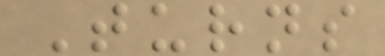Turns
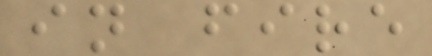in fire
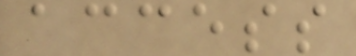access
